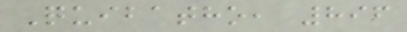Quibatho, 896
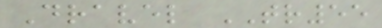Dravel TR55
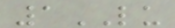1LU
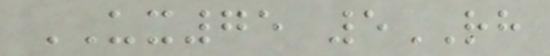UX75 5RH
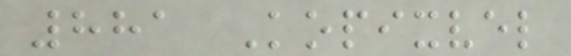881 Kopixvel
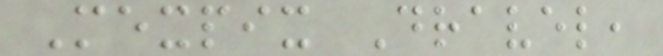Mexpix Dravel,
